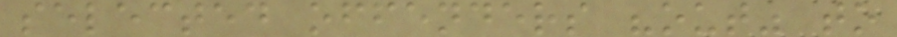selected offenders "out" to
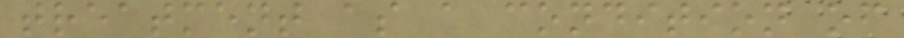treatment as a condition of
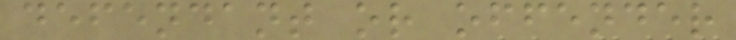defendant or offender
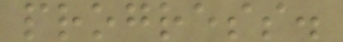progress.
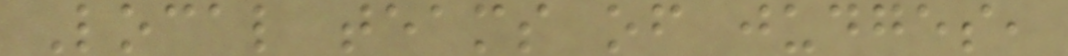Local teams of judges,
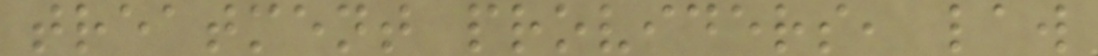treatment providers, law
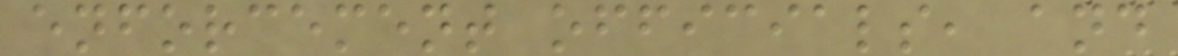enforcement officials, and
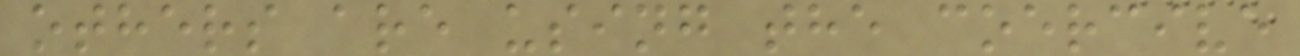others are using the coercive
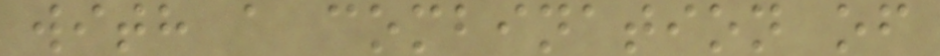with a combination of
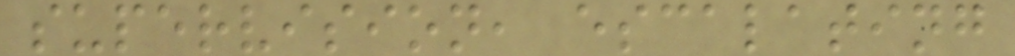supervision, escalating
